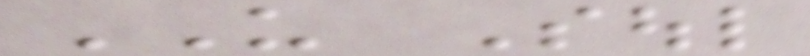US Soul
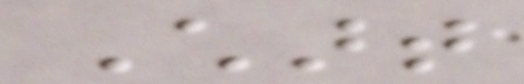Chart
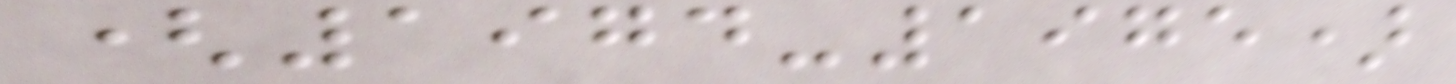(1974-1975)
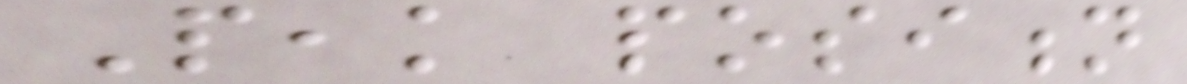Peak position
